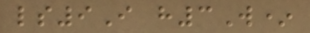ls9I h3W*
